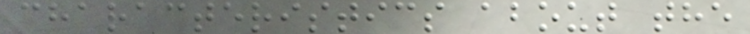characteristics about the
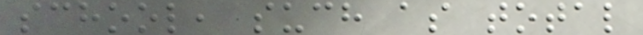school, such as total
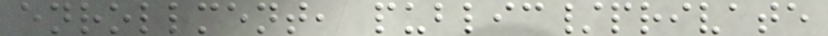enrollment, public/private
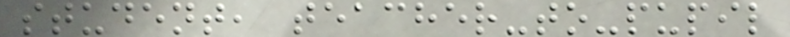student, teacher-to-pupil
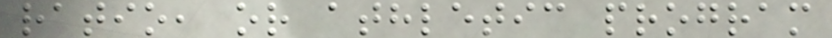ratio, or athletic program
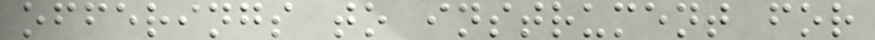offerings to instrument for
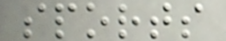sports
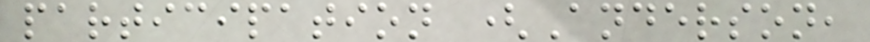participation (Anderson,
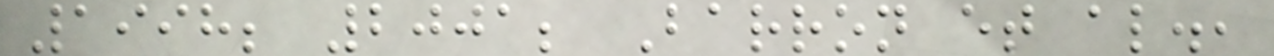1998; 2001; Barron et al.,
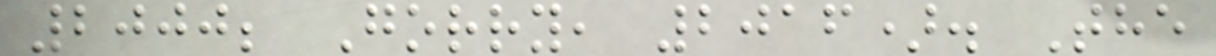2000; Gorry, 2016). The
